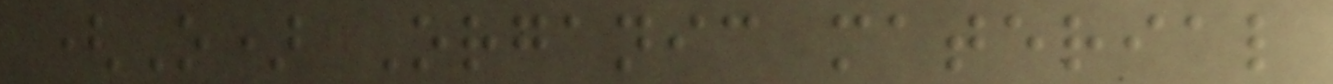(O) Organic material
